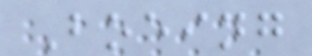Boeing
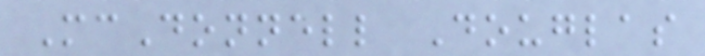McDonnell Douglas
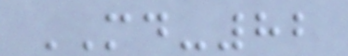MD-82
